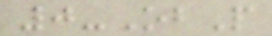0-ObP
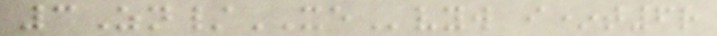3Zn/XEvyw i*t6r
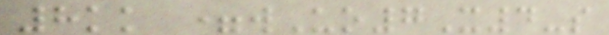8kk =wUo7X4-s
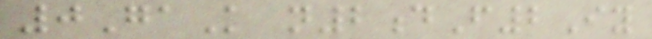0GaK n2dF2Iy
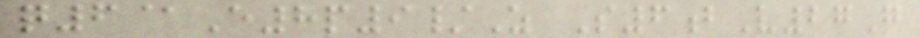q6@E8p9/Z S6bV27G
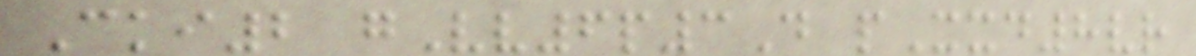Cki2 gVv6p3D pXxd8vr
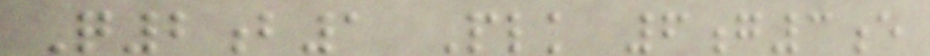Q2b1 Plk 6g3e
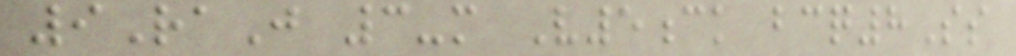9RaJ 3-m V5ck bcq8Ss
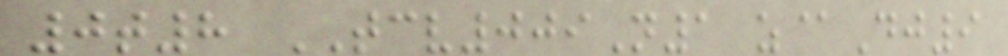0t8 TCV009N1 z@Dj9
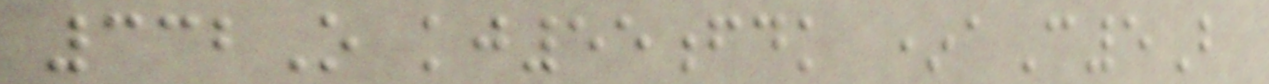332O kj55fdk *aC5B
